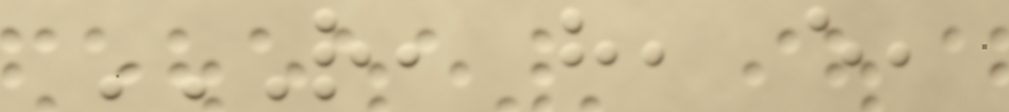R, H, E,
